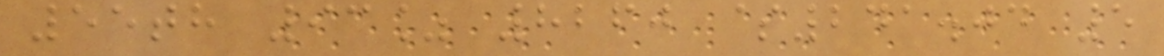55th 93% 8260 $241.04 5
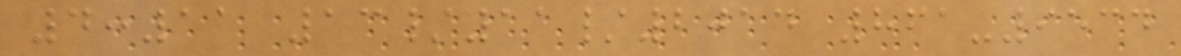4:11 13/11/2014 861-9534
